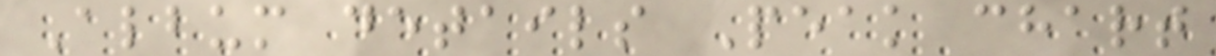Album details Peak chart
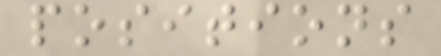positions
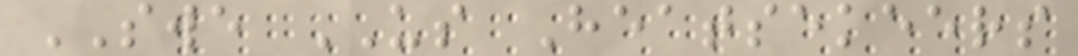SWE US Heatsekeers
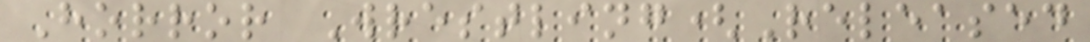Horror Wrestling(Released
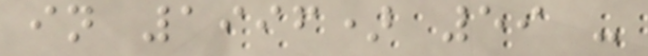in 1996) 59 -
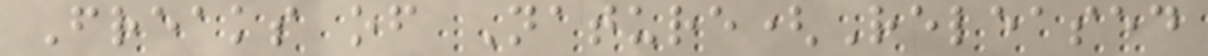Freaks of Nature(Released
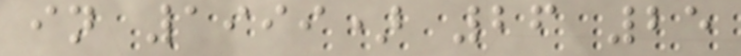in 1999) 26 25
